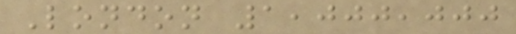London 1,000,000
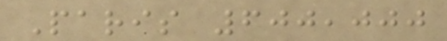Paris 600,000
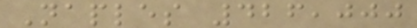Naples 426,000
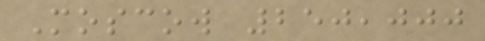Moscow 250,000
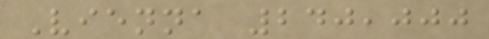Vienna 240,000
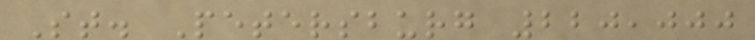St. Petersburg 220,000
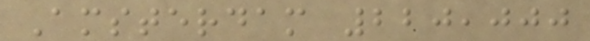Amsterdam 220,000
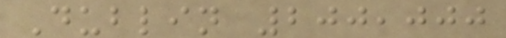Dublin 200,000
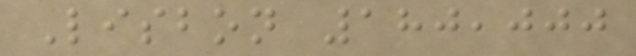Lisbon 180,000
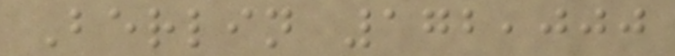Berlin 172,000
